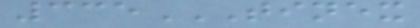335TINEX
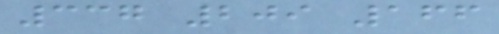337 209 166
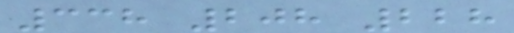338 208 228
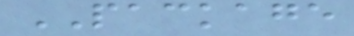PACKAGE
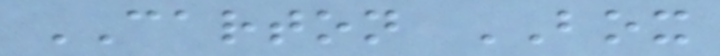CARTON BOX
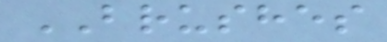BRUSHES
